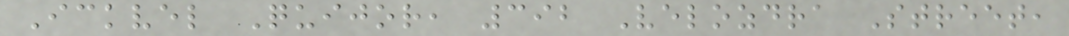Ickvel Quijor, 392 Velozdra Street,
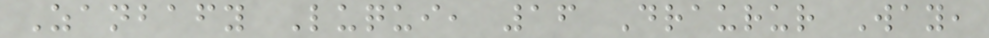Zanbafy Luqui, 16 Draurur Way,
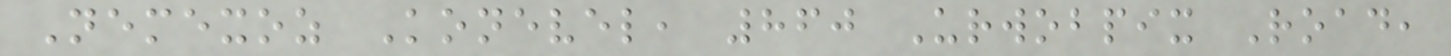Nemexoz Konevel, 860 Urwobpix Road,
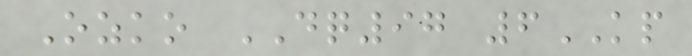Ozko DQ97 6KP
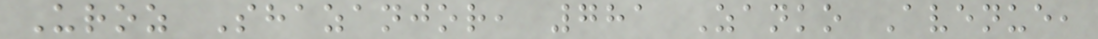Uroz Shazanjor, 781 Zanko Avenue,
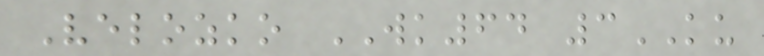Velozko WK64 3KU
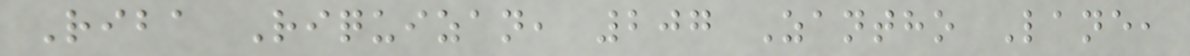Riba Riquizan, 207 Zantho Lane,
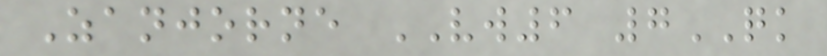Zanjorne VW6 7QK
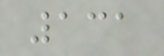131
